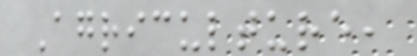Agriculture,
